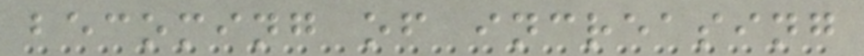becoming of increasing
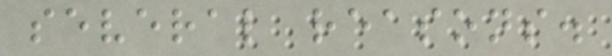several reasons.
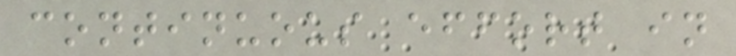continuous effort in
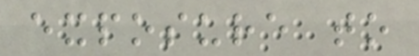exposure to
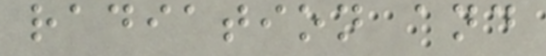radiation and
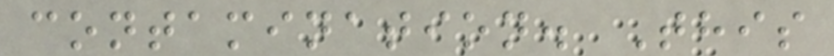contamination. This
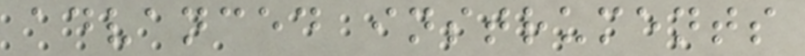advanced instruments
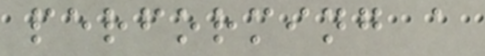performing a
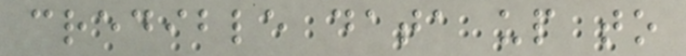credible data up to
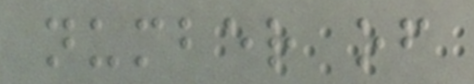number of
